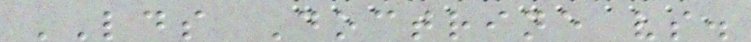LDS Doctrine vs.
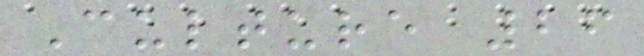Culture 26
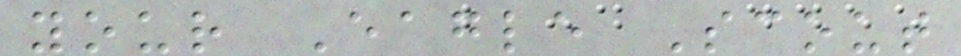your Eagle Scout
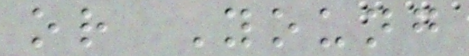or Young
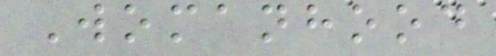Womanhood
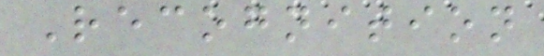Recognition
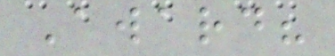Award?
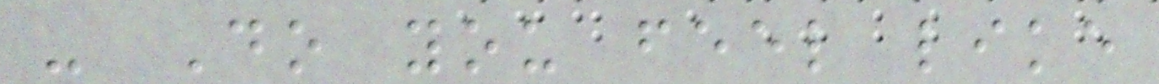- Do you feel like
